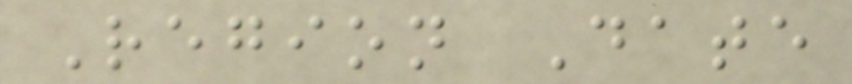Region Date
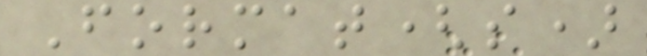Format(s)
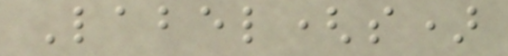Label(s)
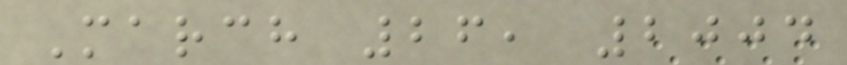March 26, 2004
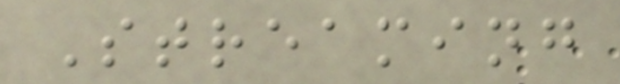Streaming
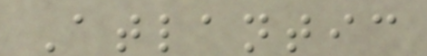Atlantic
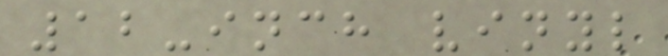12-inch vinyl
